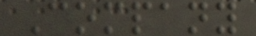Company
